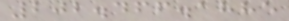202.466.1885
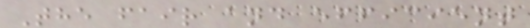The fair and efficient
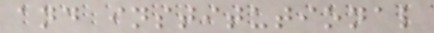and institutional
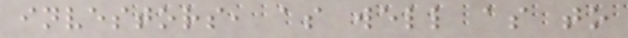investors, as well as to
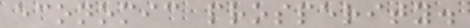economic prosperity.
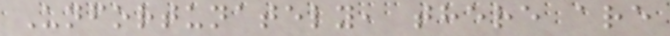Unfortunately, there are
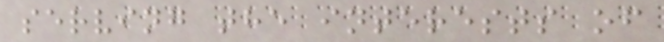serving the interests of
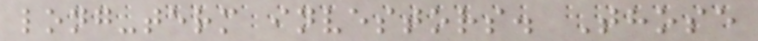long-term investors. Those
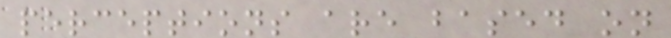perceptions are based on
